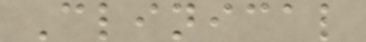Clinical
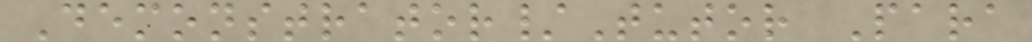Demonstrator/Tutor Para
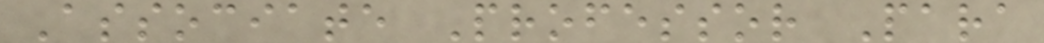Associate Professor Para
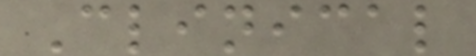Clinical
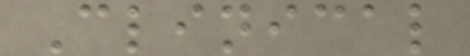Clinical
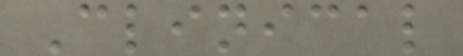Clinical
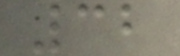32
